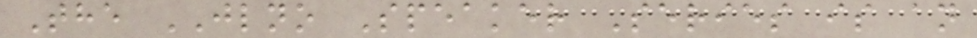The JLNO Speaker Series is an
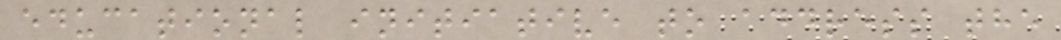educational initiative to address the
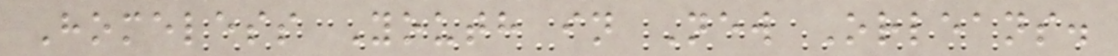Homeless Youth in New Orleans.
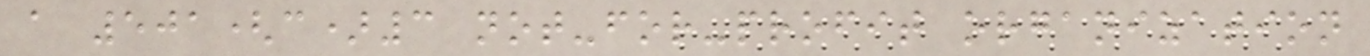a 501(c)3 not-for-profit organization
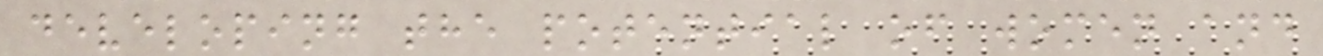developing the potential of women and
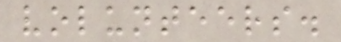volunteers.
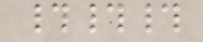###
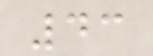43
